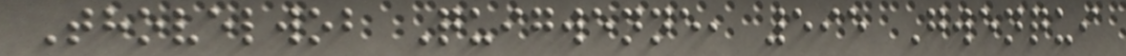Thovelwob Quigwenne, 595 Gwenqui
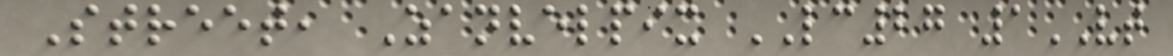Street, Zanvelpix LC27 1VT
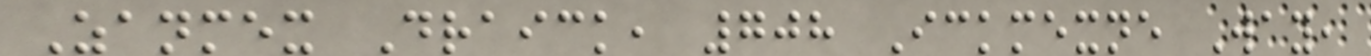Zanmex Draick, 708 Ickmexne Way,
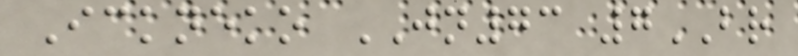Ickneko JN73 7BR
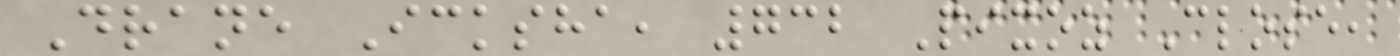Drane Icksha, 732 Pixoz Close,
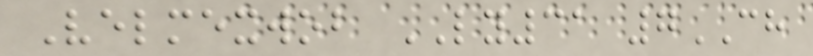Velmexwob LY31 7CH
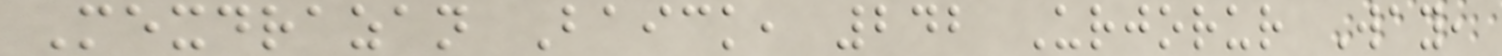Mexdrazan Baick, 242 Urjorur Way,
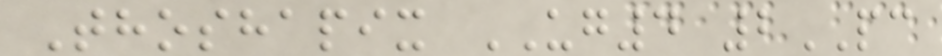Thoshapix UG4 2PC
